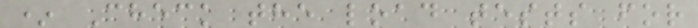* Check the load tests for
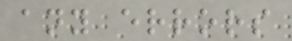any errors
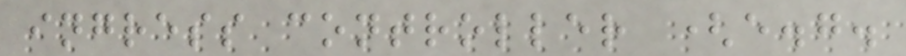ingress controller (e.g.
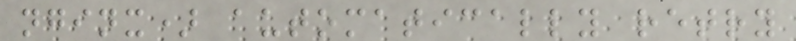nginx) automatically retry
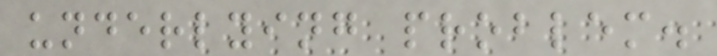underlying problem.
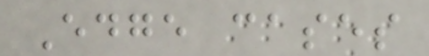Edge cases
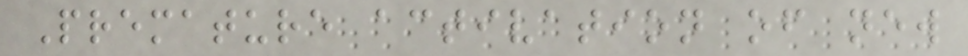Premature activation of new
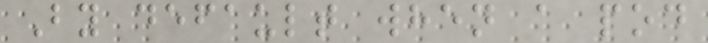By default when a pod
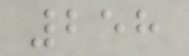258
